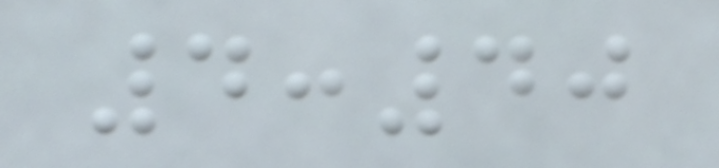4:40
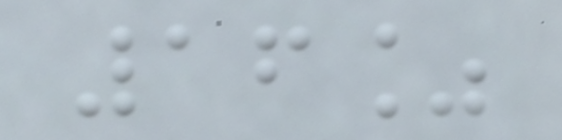16%
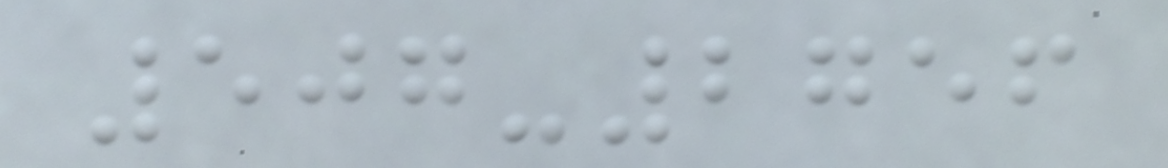507-2756
